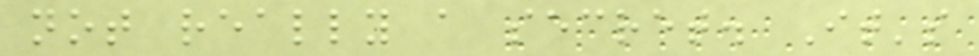not really a secret. It's
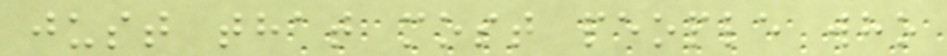just that most people who
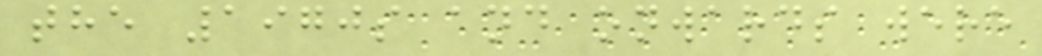the 1970s and onwards were
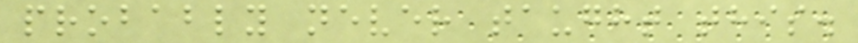probably never taught this.
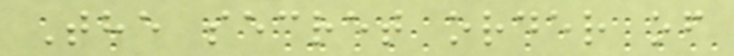The secret order of
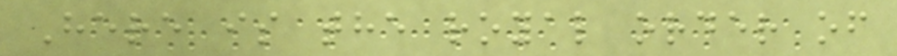Here is the royal order of
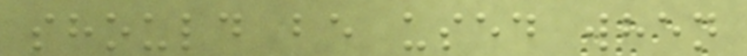should be used when
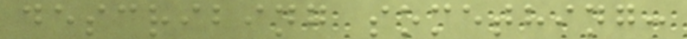describing something:
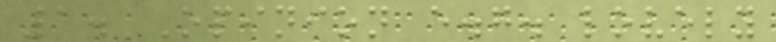1. Opinion e.g. lovely
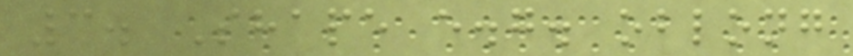3. Shape e.g. oblong
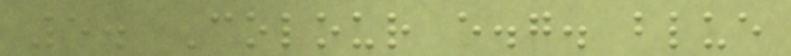5. Colour e.g. blue
